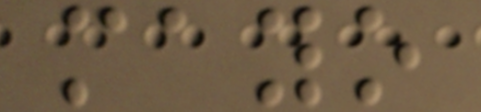mayo
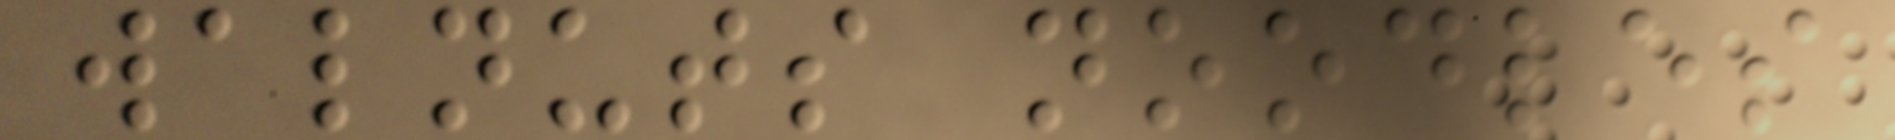walnuts noodles
